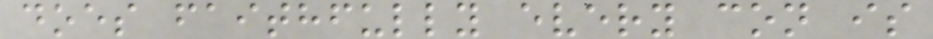does faithfully every con is
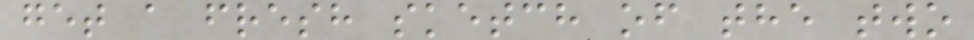get a fresh sketch of the two
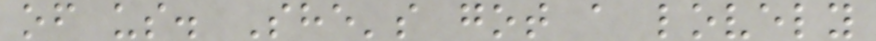of us. She's got a lovely
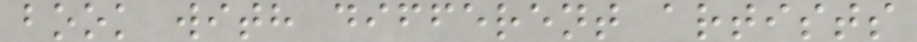book with different artists
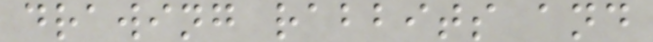drawing rabbits and
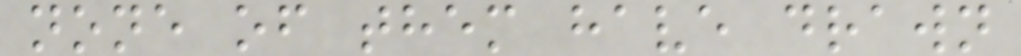none of them have drawn
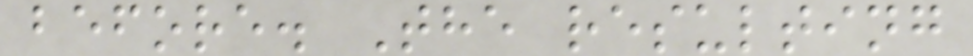before. The resulting
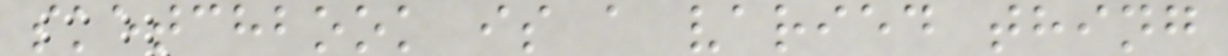sketchbook is a varied thing
